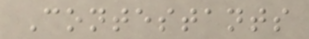Contestants
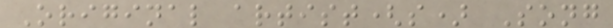Original artist(s) Song
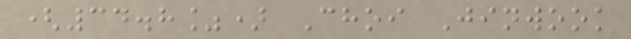(34.8%) Choi Jinwook
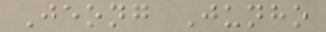Jeong Junho
